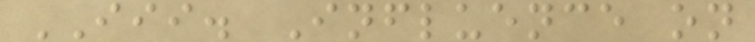III. Influence on
